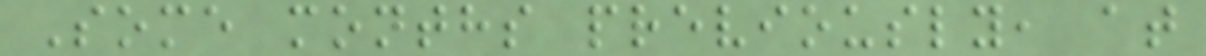Some months previously, at
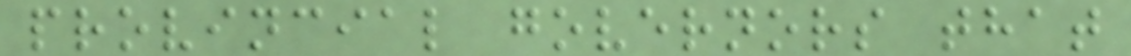provincial governors that
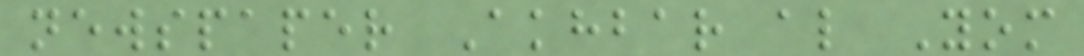newspaper Akhbar al Yom
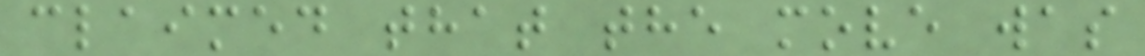claimed that the move was
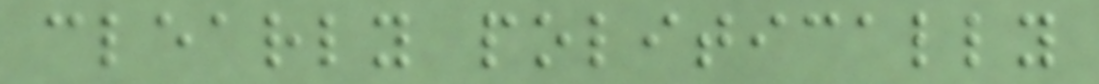clearly politically
